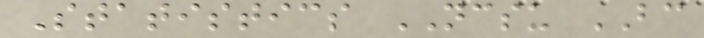Statistics NCSU BC
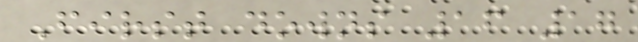First downs 16 17
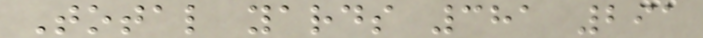Total yards 381 291
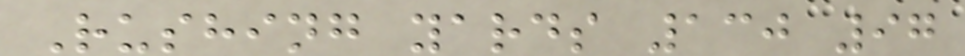Rushing yards 130 97
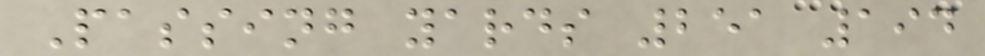Passing yards 251 194
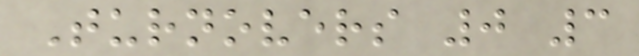Turnovers 0 3
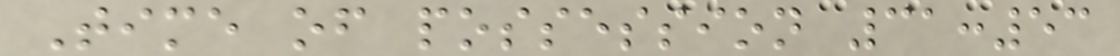Time of possession 31:53
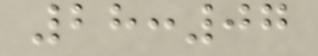28:07
